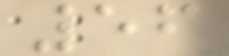56
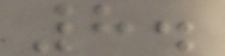8.
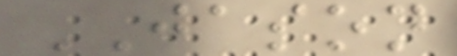JASON
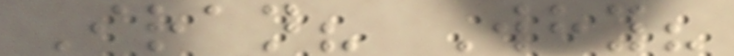Iran? Why?
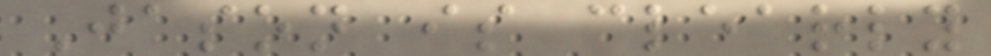Jason is clearly
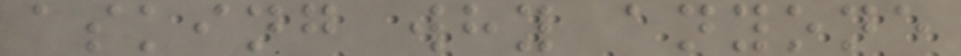asking why anyone
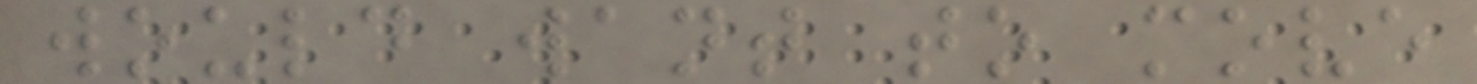would want to move
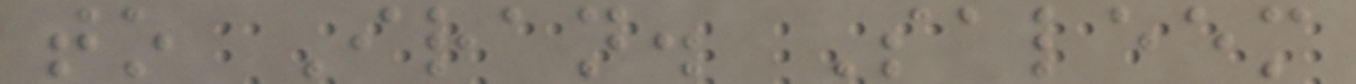to Iran. Saleem
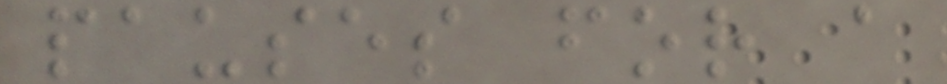pauses for a
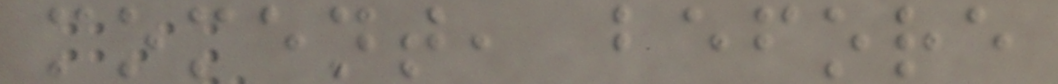moment, before
